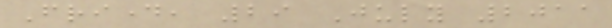Friday, 29 July 2011
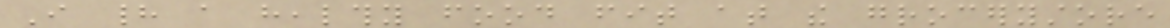I had a healthy food fit at the grocerystore
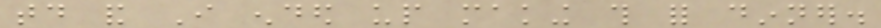today and I ended up making this for dinner.
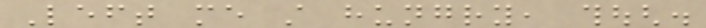Left me still hungry, though.
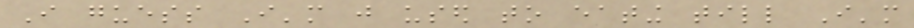I guess I'm just used to eating till I'm
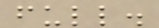full.
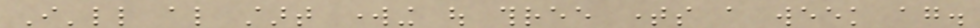I'll also start working out three times a week again.
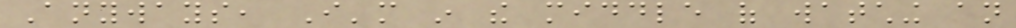Anyways, I'm in the middle of watching an
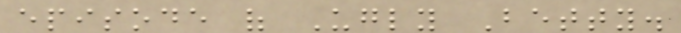episode of Ugly Betty.
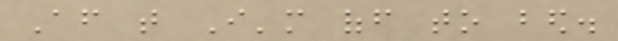After that I'm off to bed.
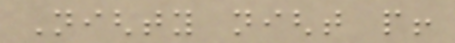Nighty night people!
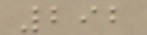292
